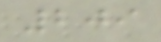209
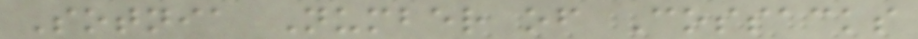Sotnia Number of Cossacks
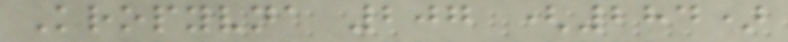Kropyvna 207 (284)
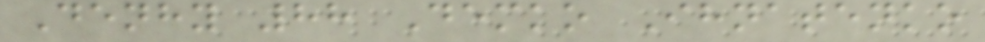Denhy 88 Demko Ihnatenko
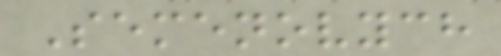Semenovych
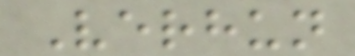Verhun
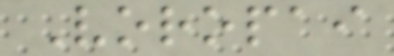Voropai
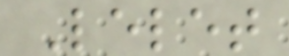Lelet
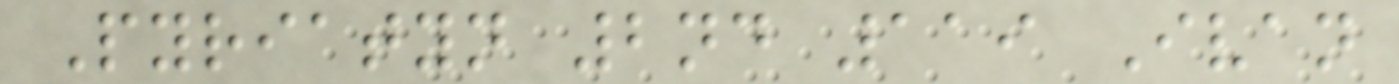Pyriatyn 2nd 119 Ivan
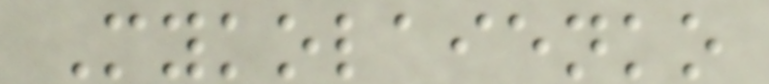Mykolaienko
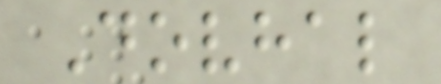Dovhal
